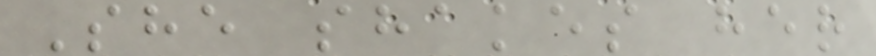She shakes her
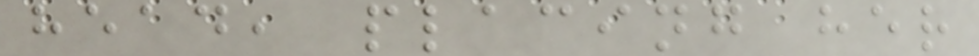head, placing her
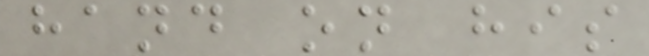hand on his
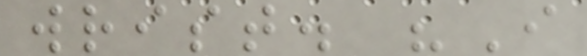wrist. "I
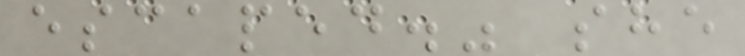escaped." she
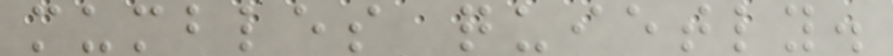mumbles quietly.
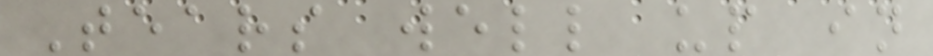Tears well up in
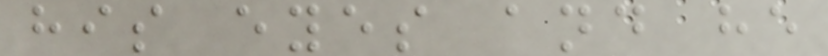his eyes and he
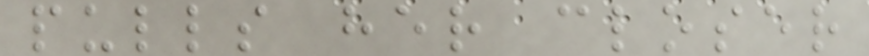pulls her closer
